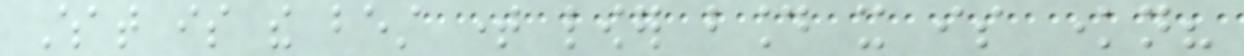What is the best time lower bound it is known?
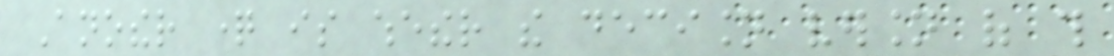Another question is whether the decision version of this
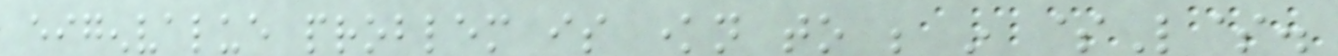eigenvalue problem is known to be in $L$.
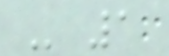- 1
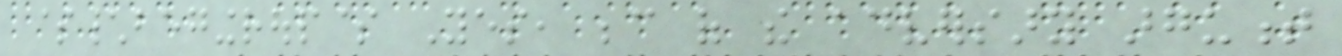$\begingroup$ Yes, because of the adversary argument
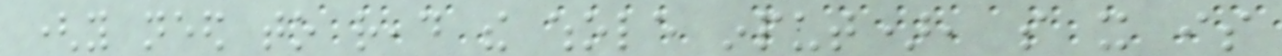(you need to read the whole input), so it is
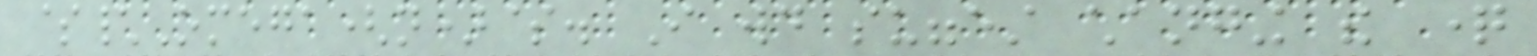$\Omega(n)$. I would suggest changing the question
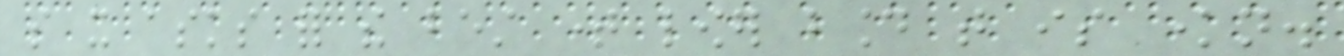so it asks for the best time lower bound that is known.
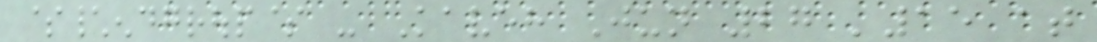$\endgroup$ - Kaveh Jun 27 '15 at
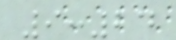9:24
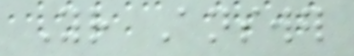Your Answer
